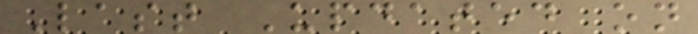Last Updated on
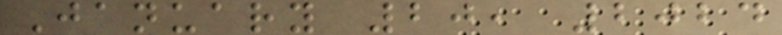January 20, 2024
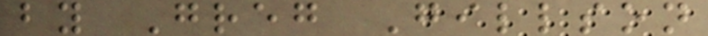by Greg Gillson
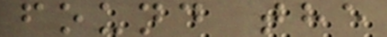found the
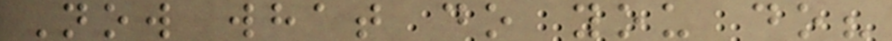Now what do you do?
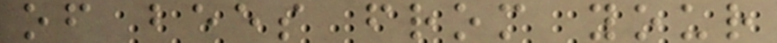of bees from your
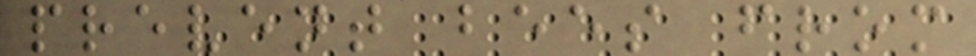prevent bees from
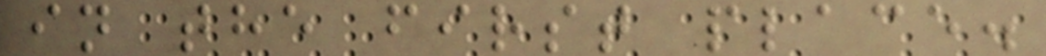in the first place.
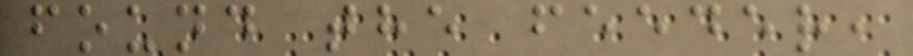found the feeder,
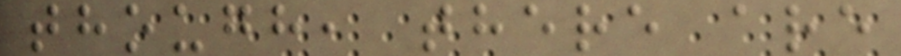though, there are
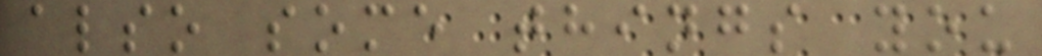also some things you
